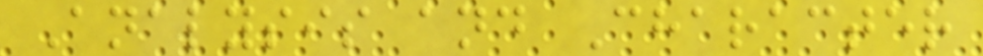Analysis and Character
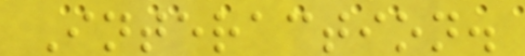Interaction.
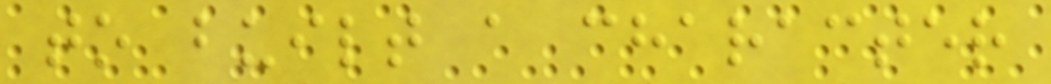to built a character
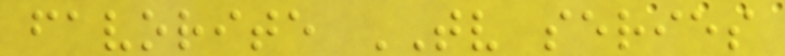favorite TV series
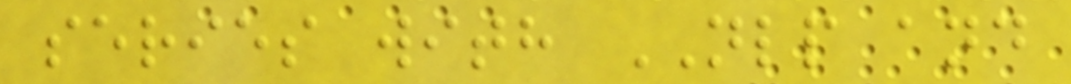series with NLP and
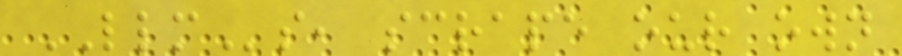LLMs, scrape our own
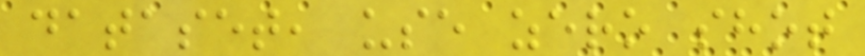dataset, use zero shot
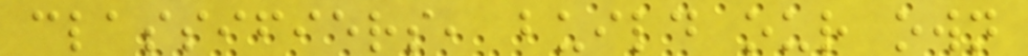classifiers, build our own
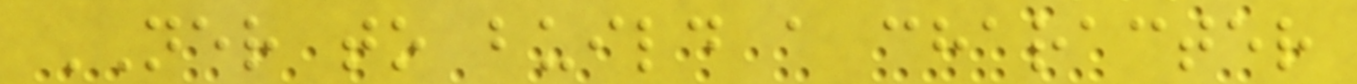NER to build a character
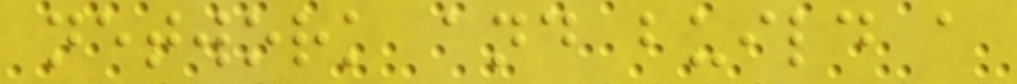network and build a
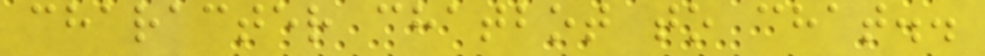character chatbot to chat..
